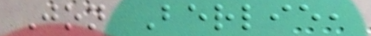Jon Berlie,
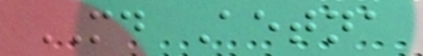MD Aetna
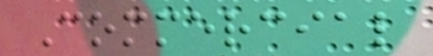Commercial
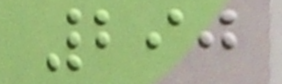290
